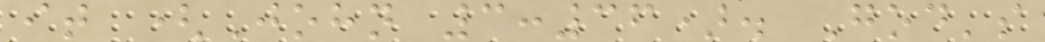it (John 3:36). God's
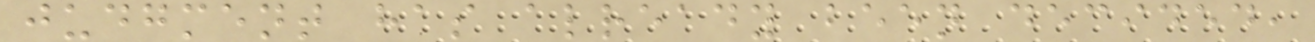judgment has already been decided,
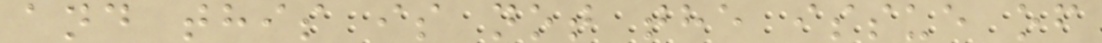and this is not the issue of
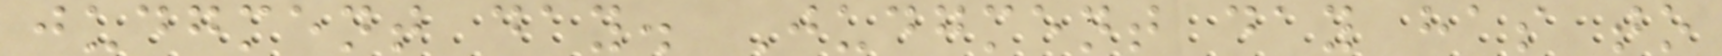judgment day. Judgment day has to
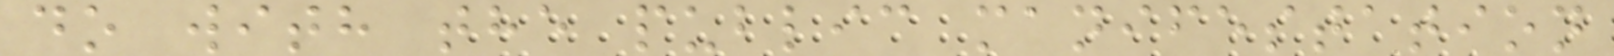do with the public manifestation
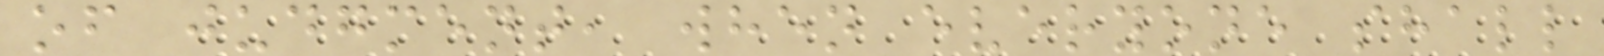of judgment, when everyone shall
